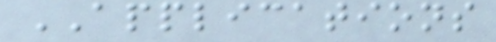APPLICATIONS
